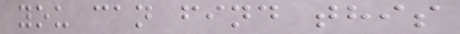you can find this
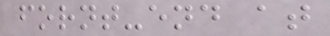fornt-end at
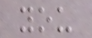you
